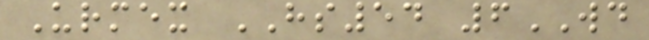Urmex HS54 6WD
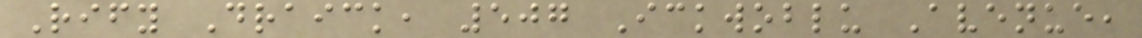Rify Draick, 507 Ickwoblu Avenue,
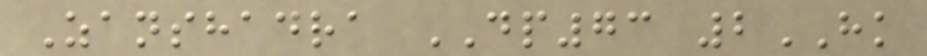Zanshadra DP73 2HK
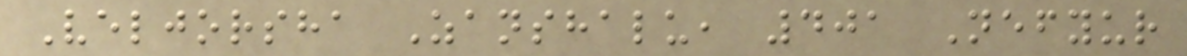Veljorsha Zanshalu, 401 Nefyur
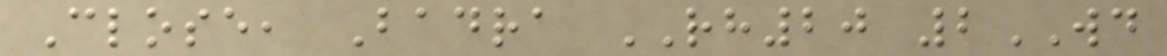Close, Badra RH20 2WD
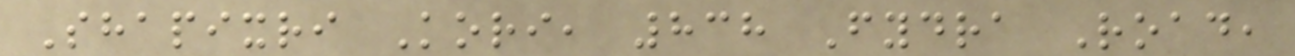Shapixri Kori, 838 Fydra Road,
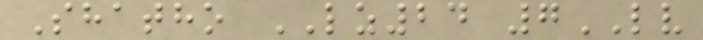Shatho LZ24 7LV
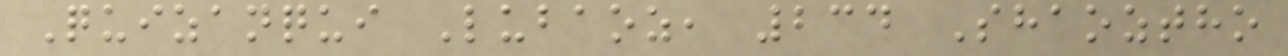Quizanqui Lubaoz, 234 Shaoztho
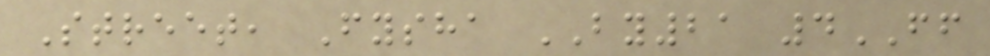Street, Fysha BY21 4FF
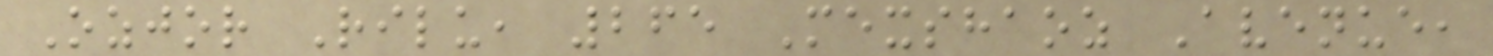Ozjor Rilu, 265 Mexshaoz Avenue,
